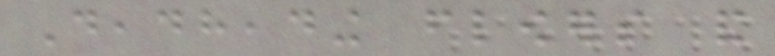Deadheading flowers and
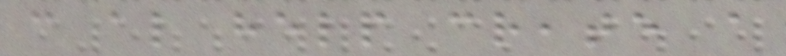can also help create a
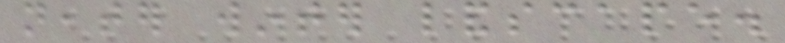neater winter landscape.
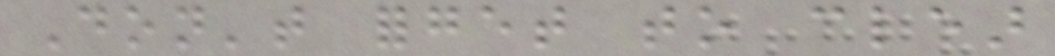Don't forget to clear
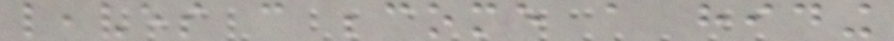leaves can become a hiding
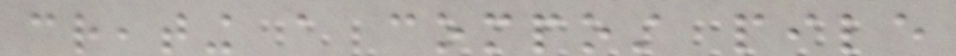creating a compost pile
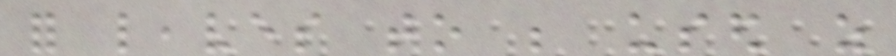for leaves to be used as
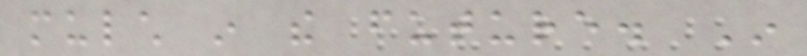mulch in the future. In
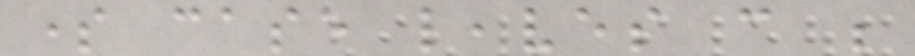some case leaves can be
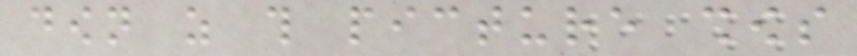down as this picture shows
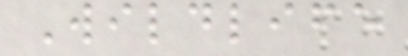Wildlife
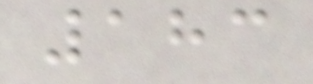183
